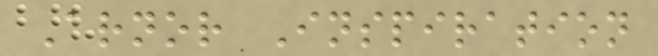Arnor Inspiration
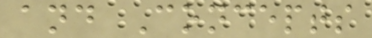and Concepts
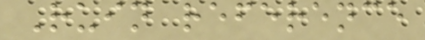Ruin reference
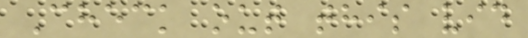Check out this vid
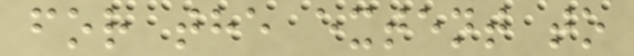for the extent to
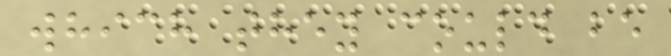which they could be
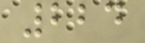224
